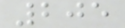205
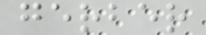gerber
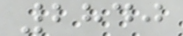2840
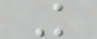K
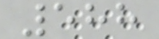588
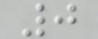0
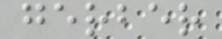gerber
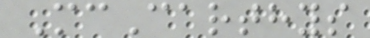McCarthys
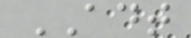ADT
